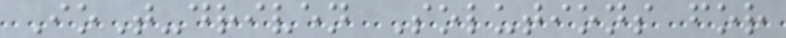IoT-driven Solutions for
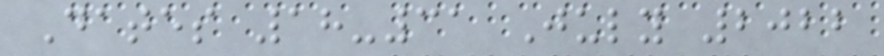Dates 18-31 July 2022
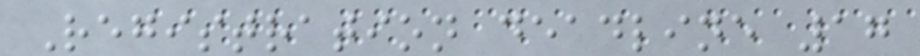Registration deadline 17
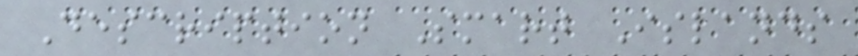Description Smart Islands
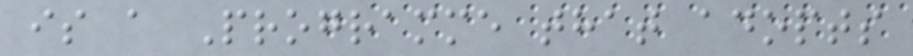is a Programme that adopts
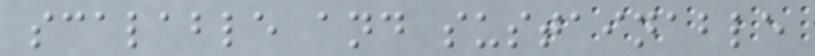scalable and sustainable
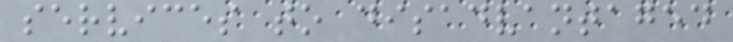services to disadvantaged
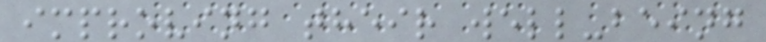improving their well-being
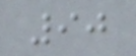90
